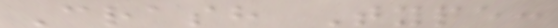Crash Type:
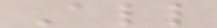All
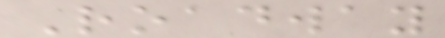Roadway
